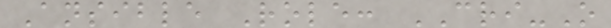Ansible Role: CRI-O
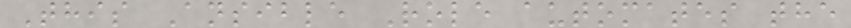This Ansible Role automates the
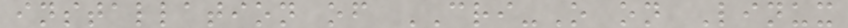installation of CRI-O on Linux
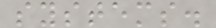systems.
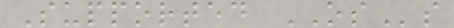Supported OSs
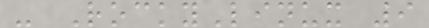- RockyLinux 9
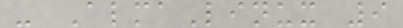- AlmaLinux 9
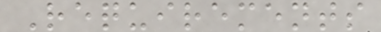Requirements
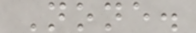None.
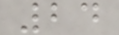24
